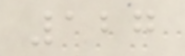127
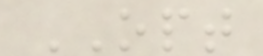OPT
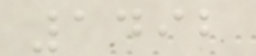1492
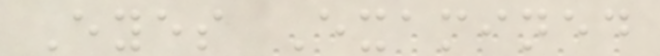Eyes Examined
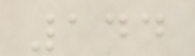144
